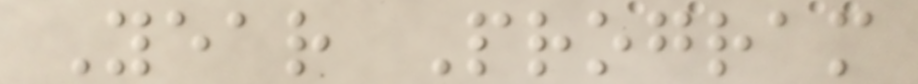Year Program
